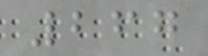267
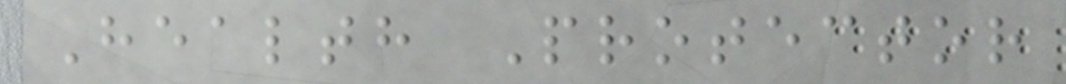Health Protector
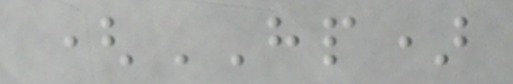(HP)
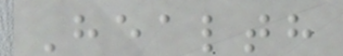Health
